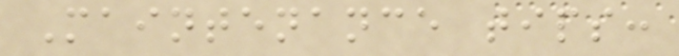Maintenance tips:
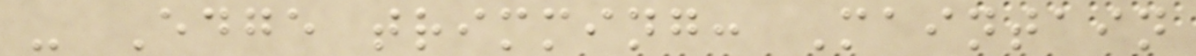- Edge trimming: Maintain
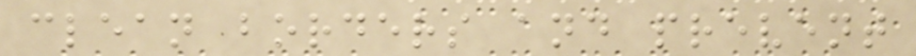clean borders and prevent
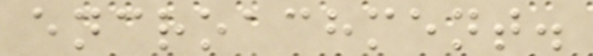encroachment.
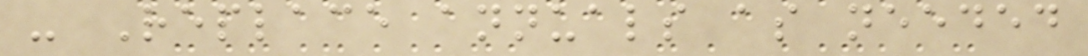- Replace annuals as needed
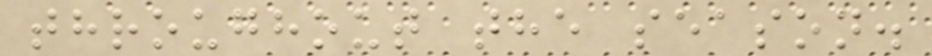throughout the season.
